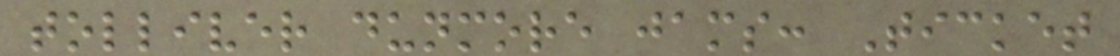tolliver dunmore jams: Ticket
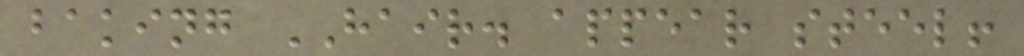baking HAIR. appear steel!
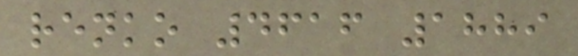renko 4616 1889
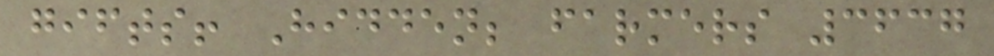gifts! Hidden; farmers 3637
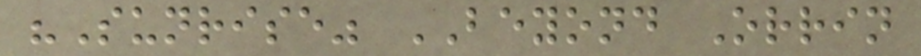"Sunrise" BEYOND Orrin
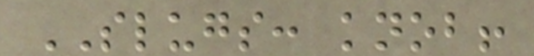SLUGS: knob!
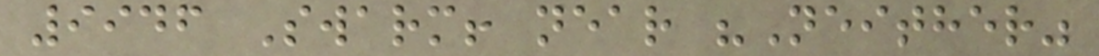9946 Swarm! near "Neither"
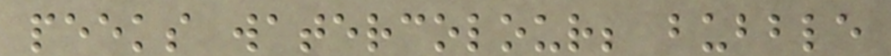peeks watercolour; bubble
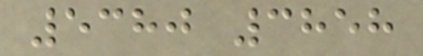5380 3858
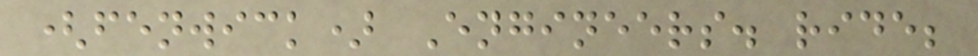(fenwick) Engineers. ride;
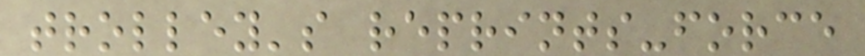trolley's reprints-force
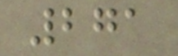271
